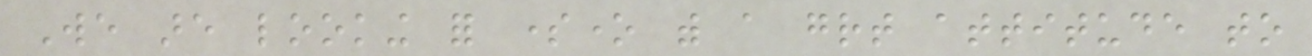We are looking for someone with a great attitude to
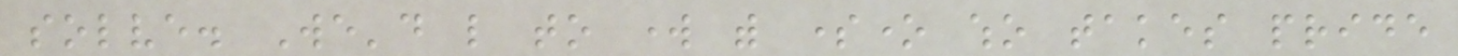solve. We'd like to work with someone who takes pride
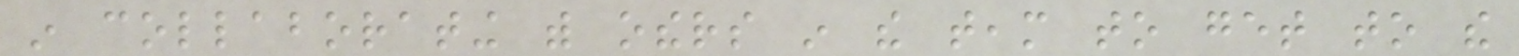in collaborating with others in the team to get to the
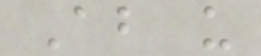About us
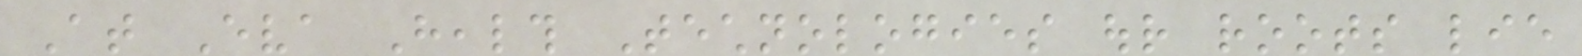At Eva Health Technologies our roots lie
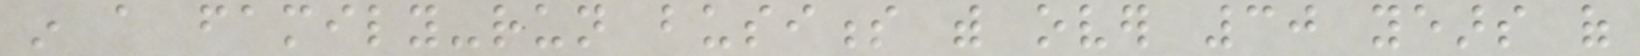in a family-run business with over 30 years of
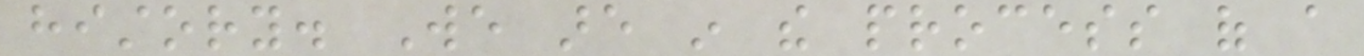history. We are in the process of a
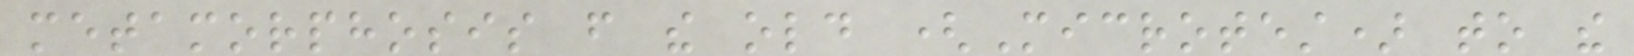metamorphosis from the old (Microtest) to the
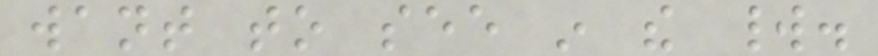want to see in the world.
